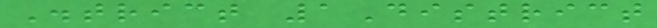District 1District
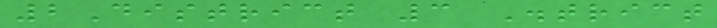2District 3 District
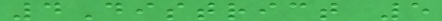4District 5
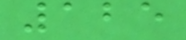125
